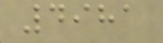4981
